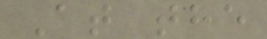At the
